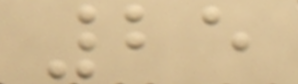25
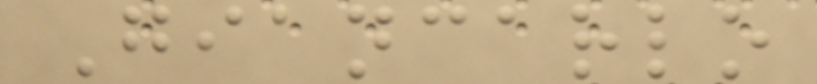Giancarlo
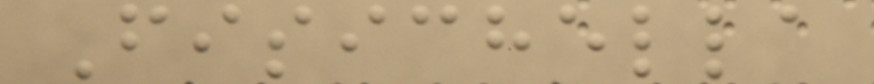Fisichella
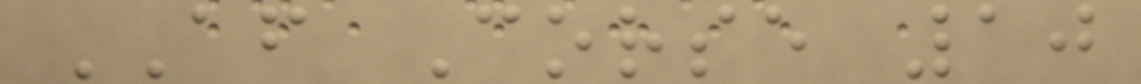AF Corse 10
